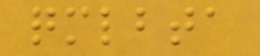qmlbta
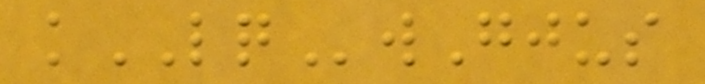kLQwGjus
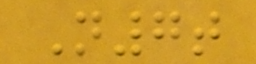N7t
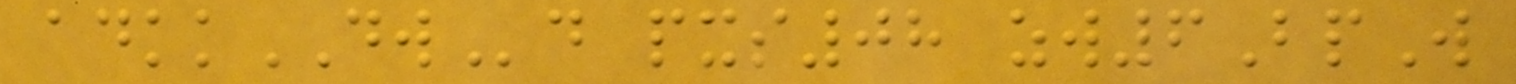adkkDWd pxs08 zw6BpW
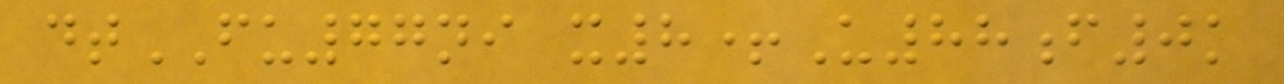dtFU77ni x8+U88f0k
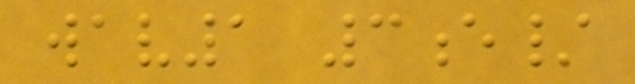wav1 3e/
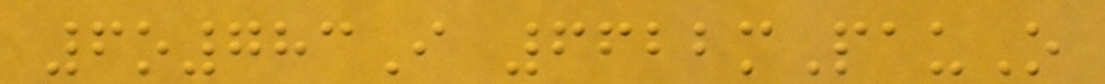6o783I 6622mPauO
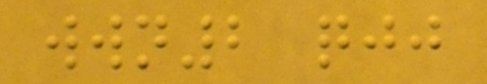wwn2 qjj
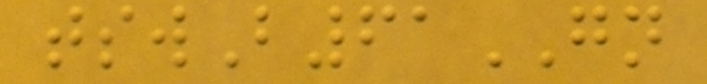tswB61GN
